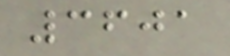3601
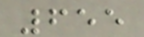655
